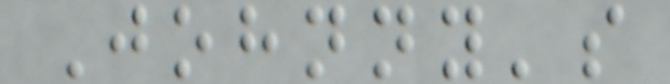Johnny's
